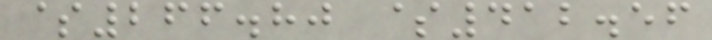$266.80 $412.56
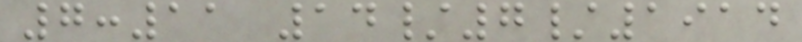7:11 14/7/1914
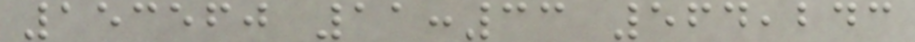153560 11:33 564,243
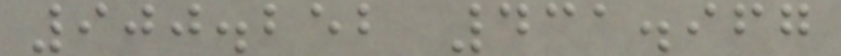900.252 431.967
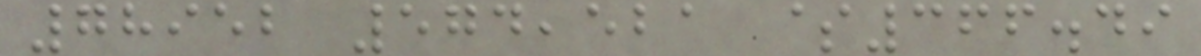78952 574,521 $366.49
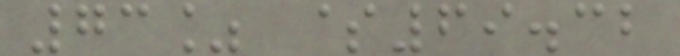73% $69.32
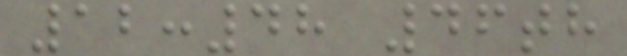12:48 46th
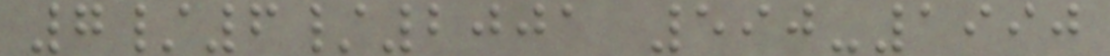7/6/2001 590-1990
